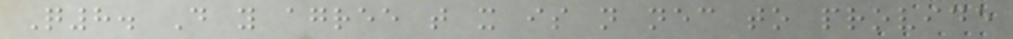Q8. Do you agree that it is not necessary to provide
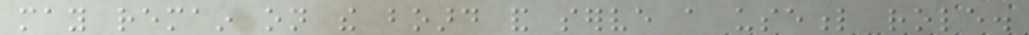may remain on the board and serve a useful role.
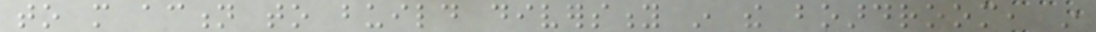to more action to build diversity in the boardroom, in
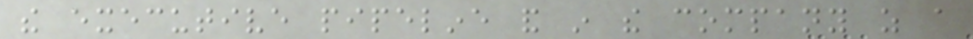the executive pipeline and in the company as a
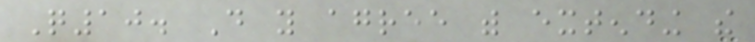Q10. Do you agree with extending the
